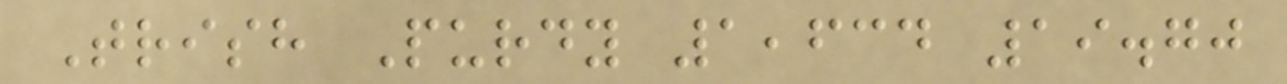Trish Purdy 1,634 19.70
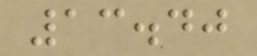13.40
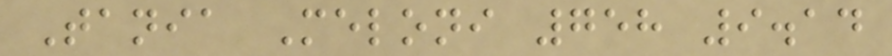Tania Meloni 758 9.14
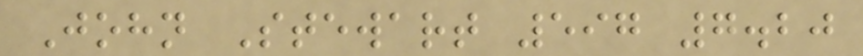John Stewart 597 7.20
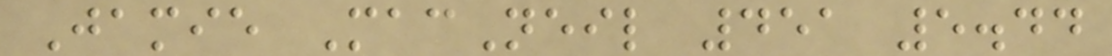Jamie MacNeil 451 5.44
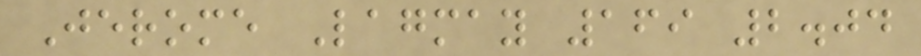Jerome Lagmay 169 2.04
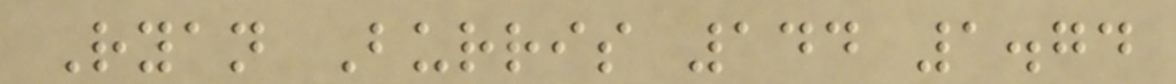Ryan Burris 144 1.74
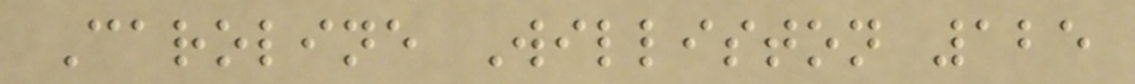Caroline Williston 125
